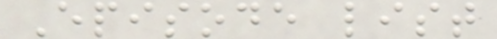Episode list
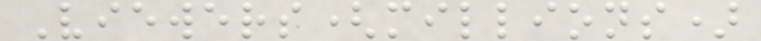Viewers(millions)
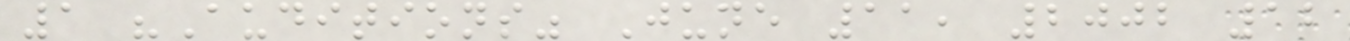1 "Auditions" June 11, 2002 12
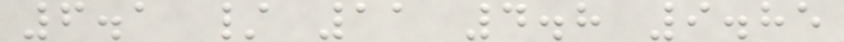6.1 / 11 4.8 9.85
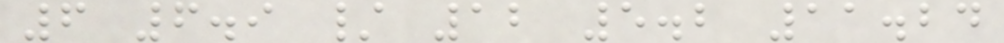6 6.9 / 12 5.2 11.24
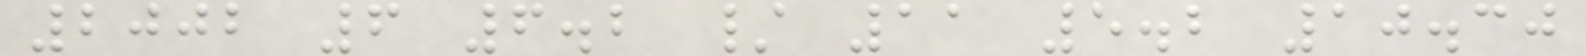2002 6 6.2 / 11 5.2 10.30
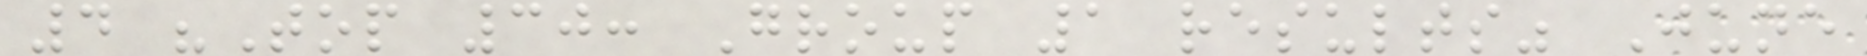4 "Top 30: Group 1 results" June
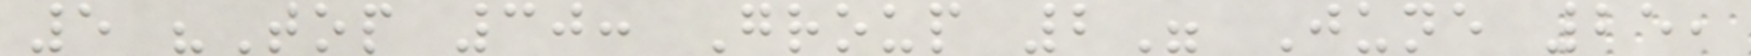5 "Top 30: Group 2" June 25,
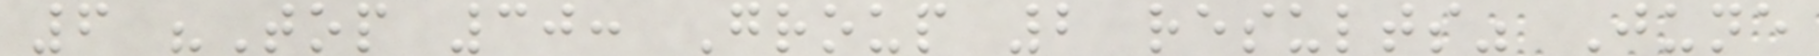6 "Top 30: Group 2 results" June
